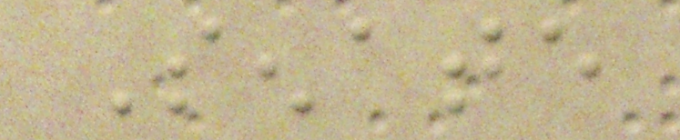Senate
